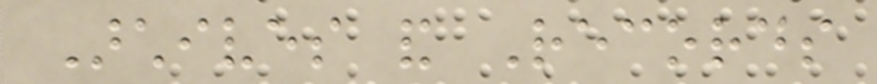Archives and Records
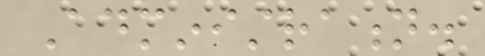Administration.
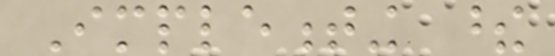Implementing these
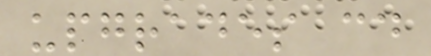upgrades could
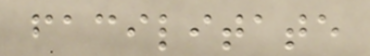facilitate
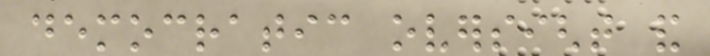democratic oversight and
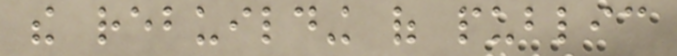the rebuilding of public
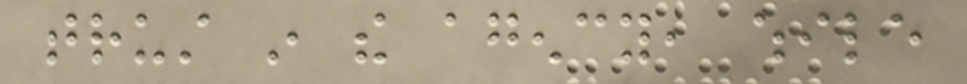trust in the agency, while
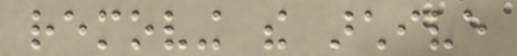removing the archive
